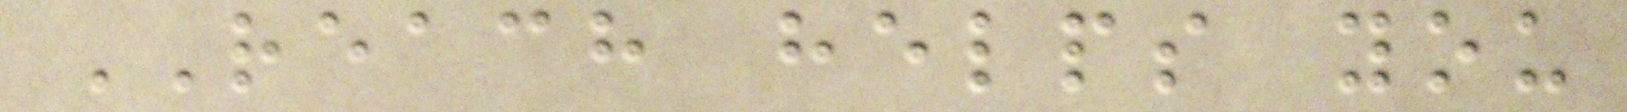REACH helps you
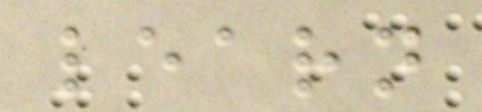learn
